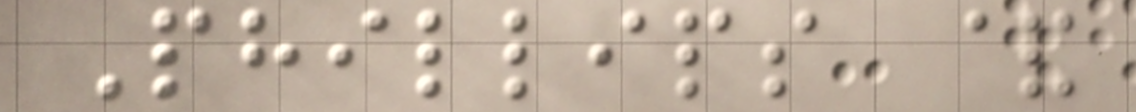Phillips &
